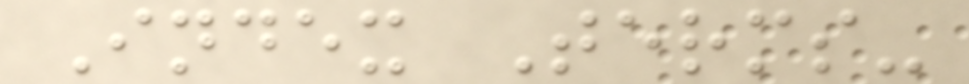Index Terms-
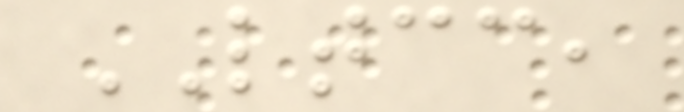LTCC,
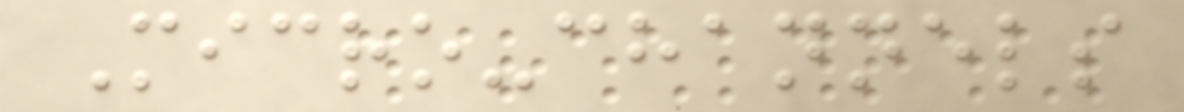Micro-channels
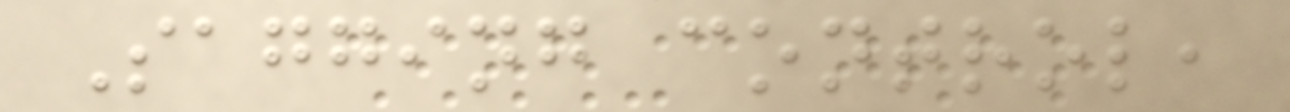Sagging control,
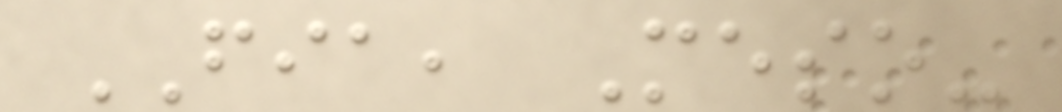FIA, Meso-
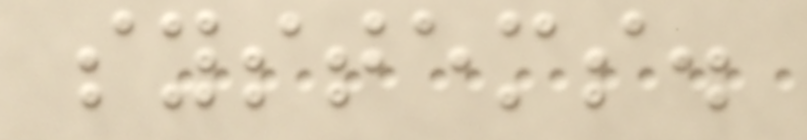systems.
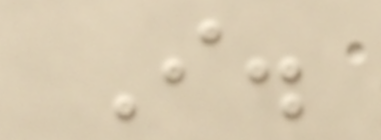I.
